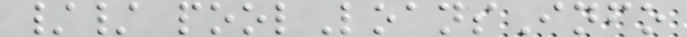// poolLoansInfo
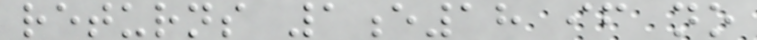returns 1e18 if no
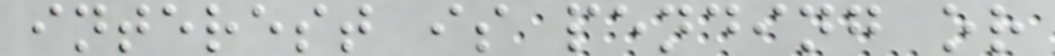interest is pending or
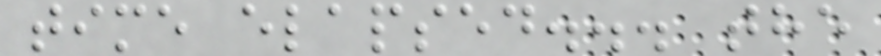time elapsed... the
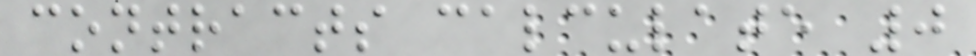contracts calculate 0
